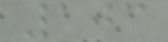103
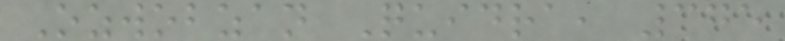Ozwobzan Quidra, 375
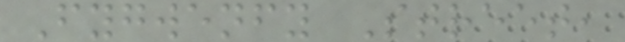Fygwenfy Street,
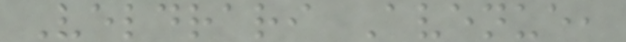Veldrari Avenue,
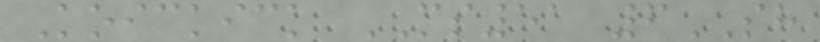Koickick MS51 6SH
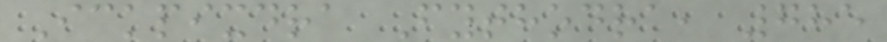Ickpixdra Fythodra, 785
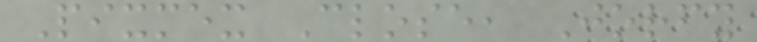Pixmex Close, Jorfy
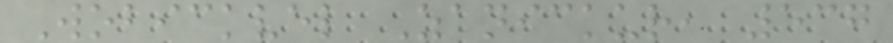Wobickvel Zanickur, 537
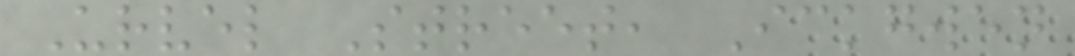Urvel Street, Ickgwen
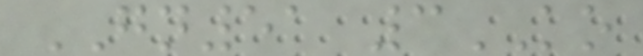GN51 3KO
